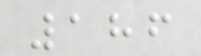186
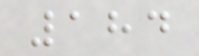184
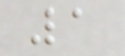1
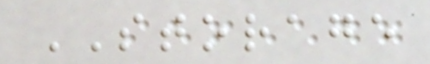STORAGE
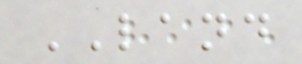LAND
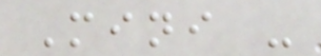Mini -
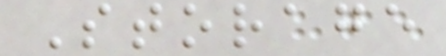Storage
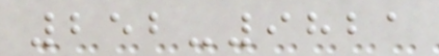252-9821
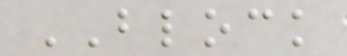BLOCK
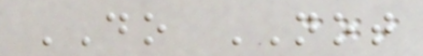DO NOT
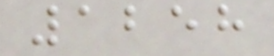1258
